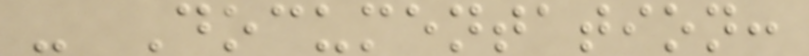- Documentation:
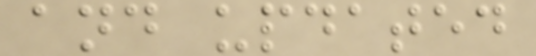and updated
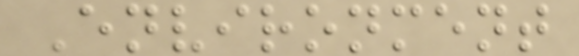Environment
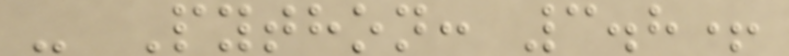- Python: 3.8+
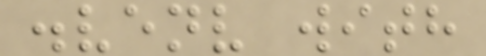.venv with
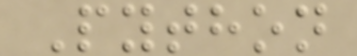Python
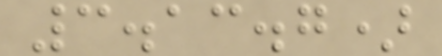3.13.7)
